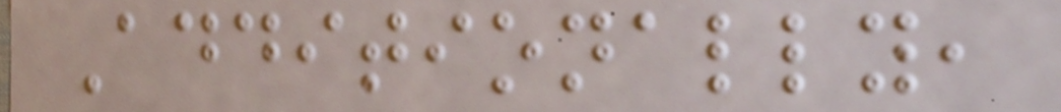Additionally,
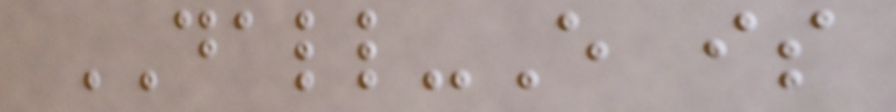DALL-E is
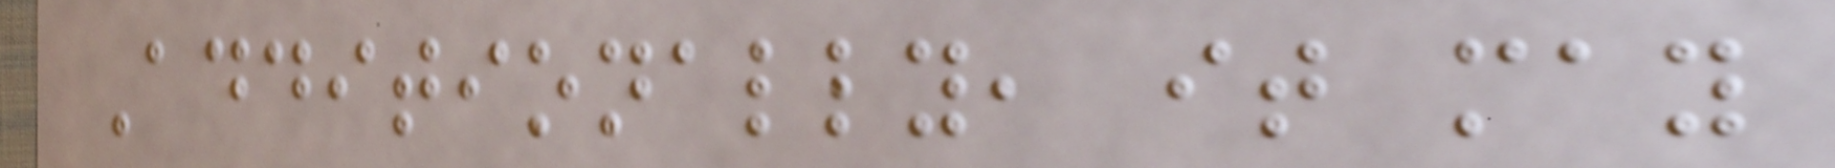Additionally, it may
